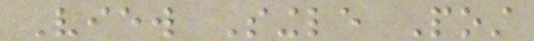View Single Post
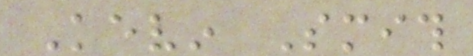Kevin Smith
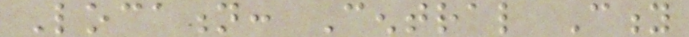Location: Central City
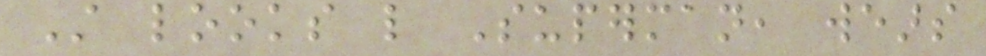Still looks like Superman, wears
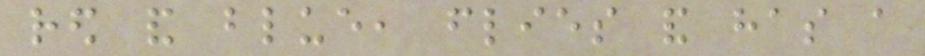red and blue, flies and has a
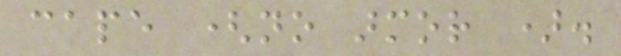cape (no armor ).
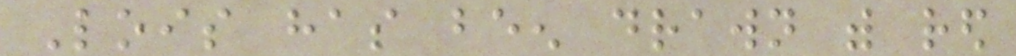Lois has been drawn with red
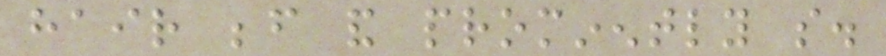hair before and prominently so.
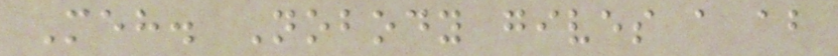Meh. Nobody gives a about
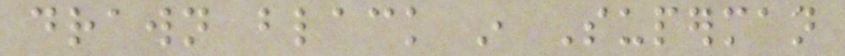drawn black in Superman
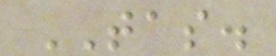TAS.
